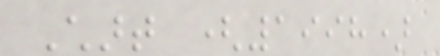Chart (1998)
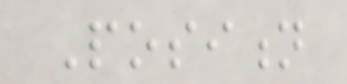Position
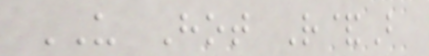US Hot R&B
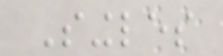Singles
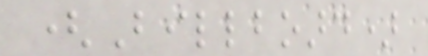(Billboard)
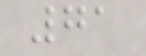71
